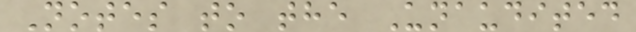Notes to the Unaudited
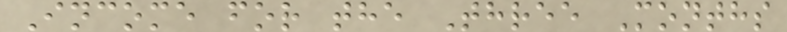Income for the Three Months
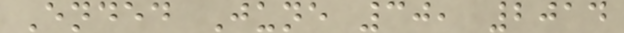Ended June 30, 2014
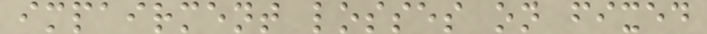impairment losses on fixed
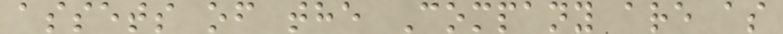assets of the Company are as
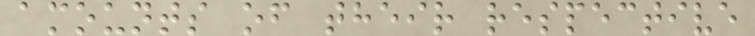amounts of their respective
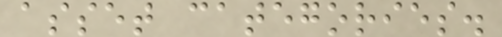asset categories.
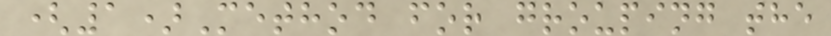(1)Method for grouping the
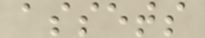assets
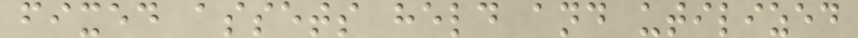fixed assets held and utilized
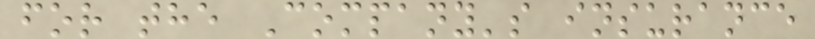for the Company's insurance
